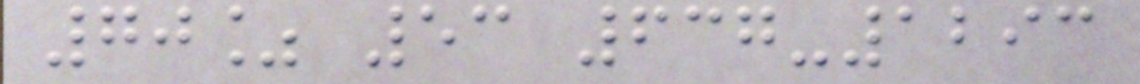70% 53 637-1293
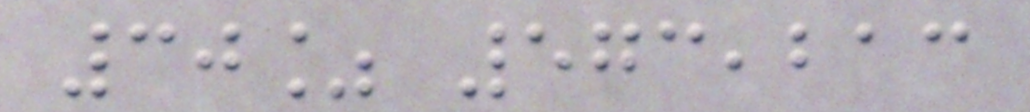30% 573,213
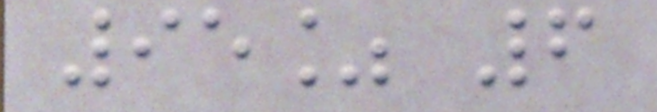95% 6
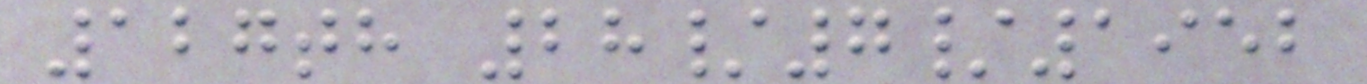127th 28/7/1952
